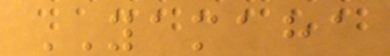YAMAHA
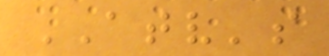ATV's
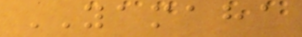YAMAHA
